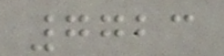7723
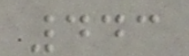443
